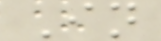In
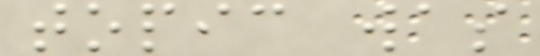topic was
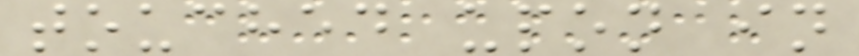touched upon in
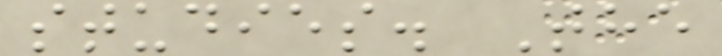studies. The
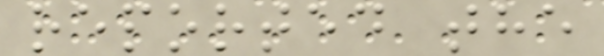reported the
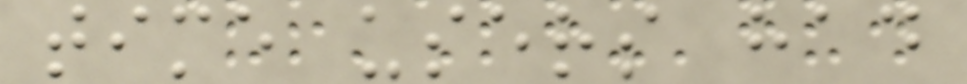time users had
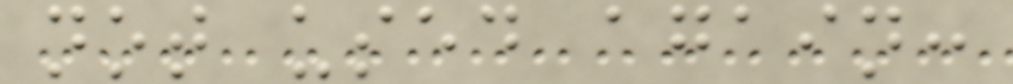not used again:
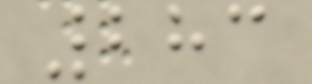283
